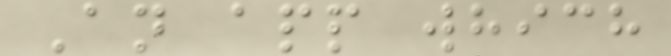An app which
